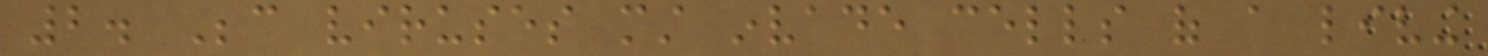2. Because viruses must invade cells of a living
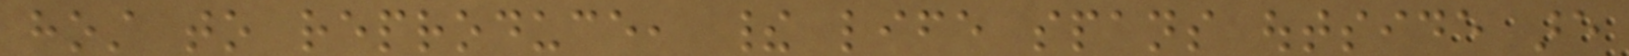host to reproduce, their life spans outside are
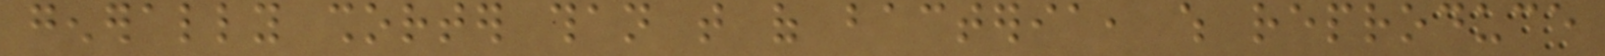generally shorter than that of bacteria, which reproduce
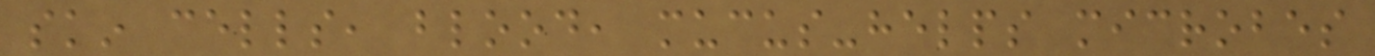skin cells, blood, mucus-helps microbes
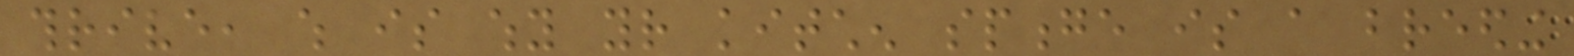thrive, which is why your kitchen sponge is a breeding
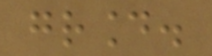ground.
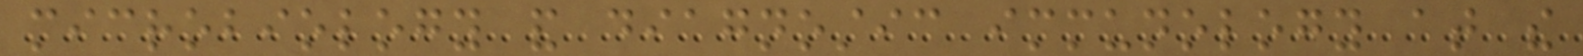microbiology and diagnostic immunology at the
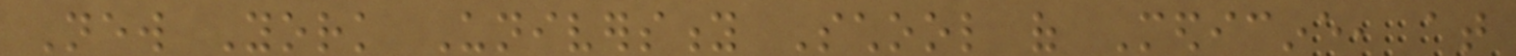New York University School of Medicine, at
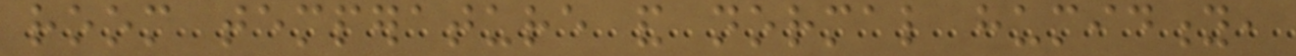room temperature and normal humidity,
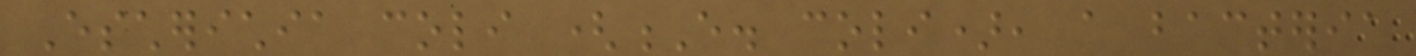Escherichia coli (E. coli), a bacteria
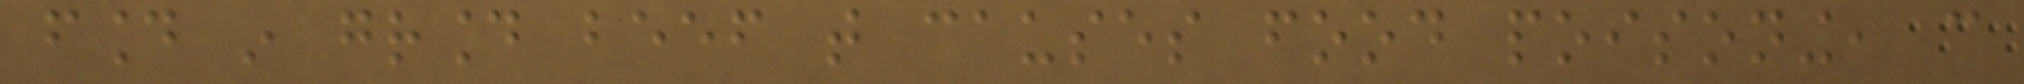found in ground beef that causes food poisoning, can
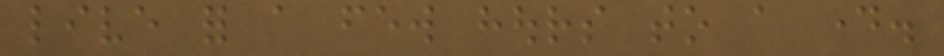live for a few hours to a day.
